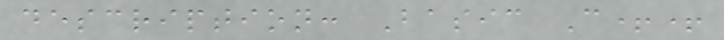description: Basic C++
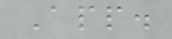App.
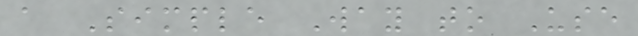a Simple Way to Use
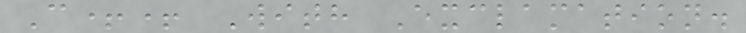C++ With Exclamation.
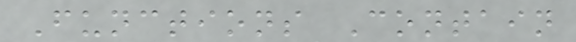Functions Contain
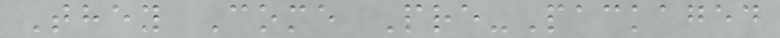They Come Pre-Packaged
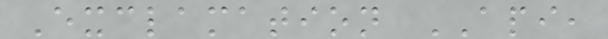Exclamation API,
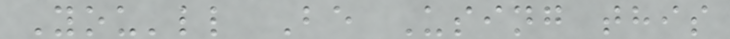You'll Be Using this
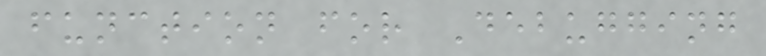function for Debugging
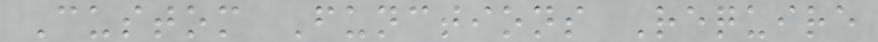Custom Functions Require
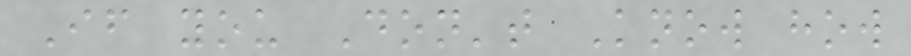If you Don't Know how
